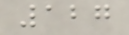127
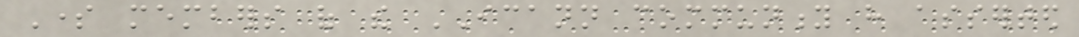Some members of the ICANN community have asserted
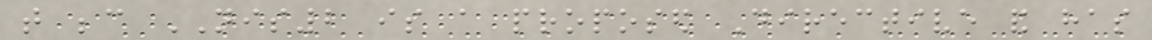that because NIS2 is a proposed Directive and has
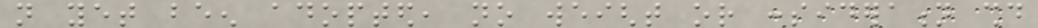not yet been adopted, no weight or consideration should
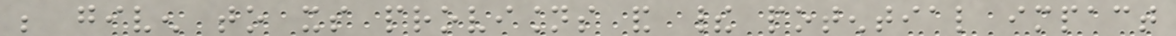be given to its provisions and their potential impact
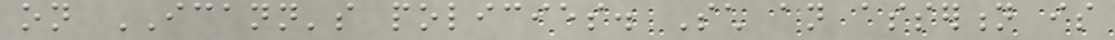on ICANN's policies. Such an assertion is
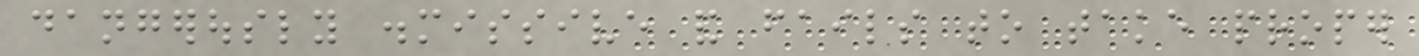dangerously dismissive and fails to take proper
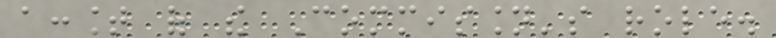account of the Commission's role.
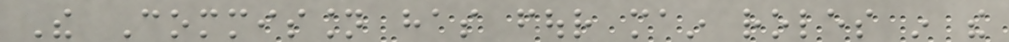The Commission has four main roles in the
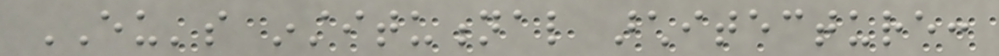EU's institutional architecture:
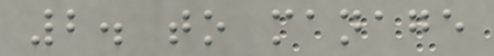2. to manage
